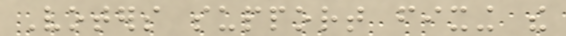Voters support fixing the
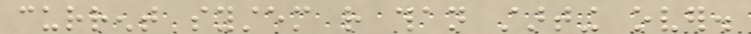current system rather than starting over.
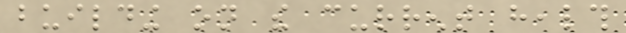building on the current health
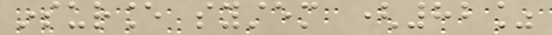insurance system (82%
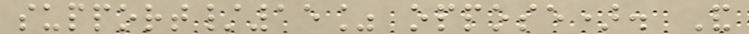support/15% oppose). And
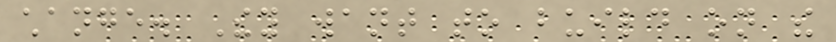change. They want to build on the
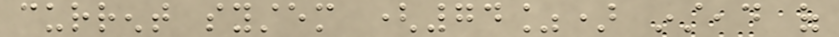current system (74%) instead of
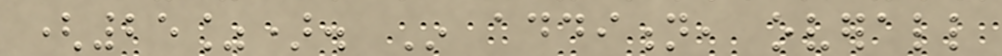(25%). In addition, overall
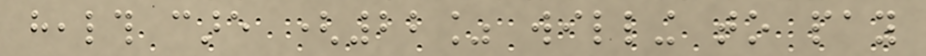health care (22% willing to pay
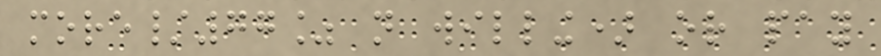more/77% not willing) or pay
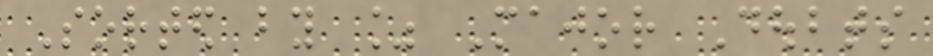Sorted by % Major Doubts
